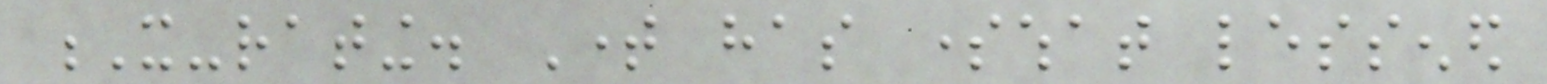X-rating. Time has somewhat lessened
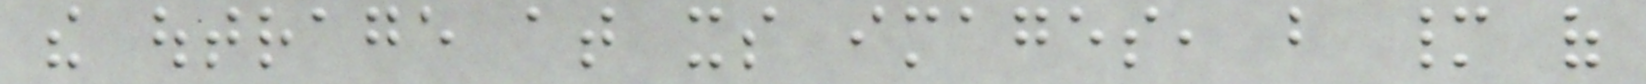the outrage at its images, but many of
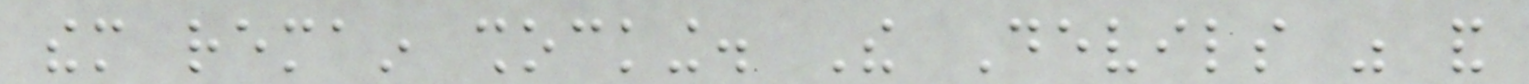them remain shocking. The Devils was and
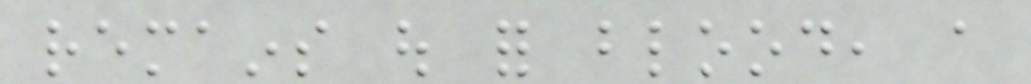remains out for blood, a
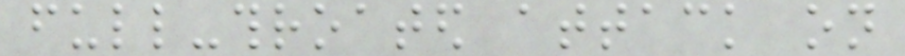full-throated attack on
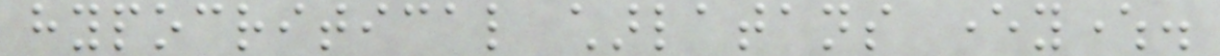hypocritical charlatans everywhere.
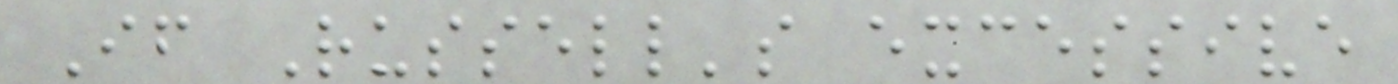If Russell's excessive
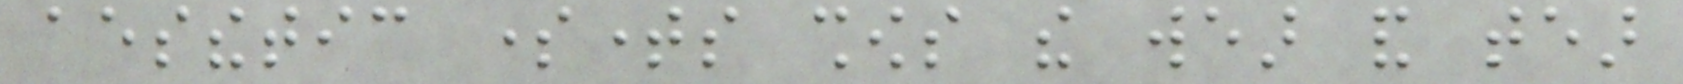aesthetic sometimes shows the wear and tear
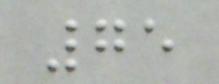75
